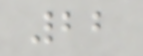22
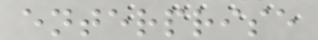enterprise
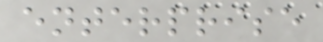enterprise
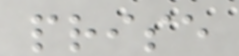prise
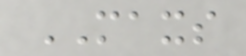MAXS
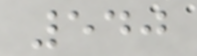540
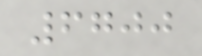6700
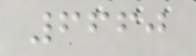6660
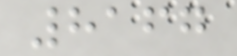8167
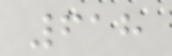618
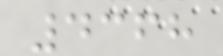4368
